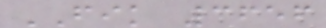FIK 3656
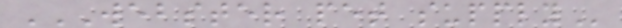WEBSTER PET SUPPLY
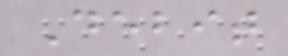Debit
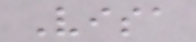Visa
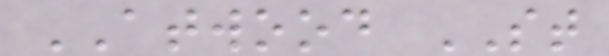ATWOOD ST
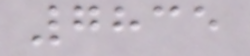7835
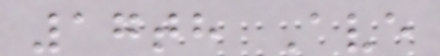17th Ave
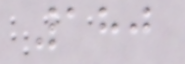180
